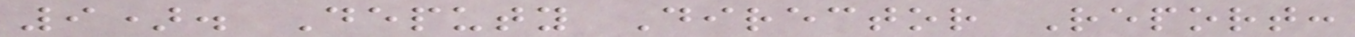9). Deputy Director Report:
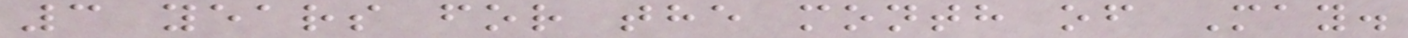3 years for the month of May.
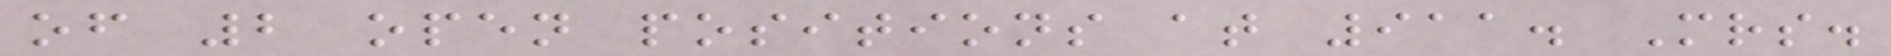of 2 open positions at 911. Mrs.
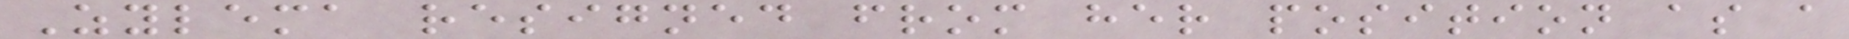Zylema resigned from her position as a
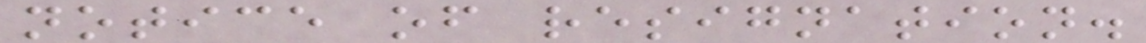notice of resignation.
